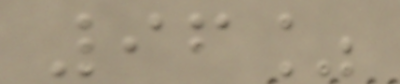96%
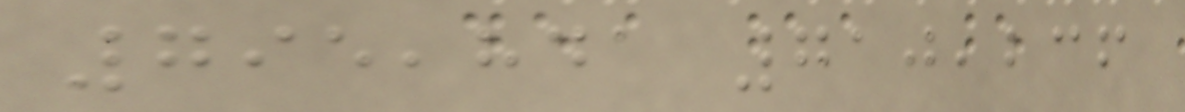795,841 710,236
